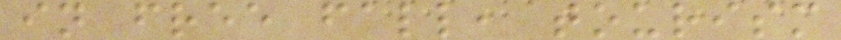in free fall, tourism
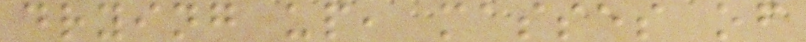drying up, masses of
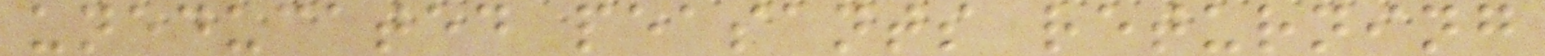uneducated peasants returning
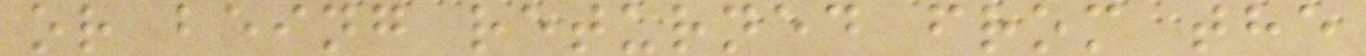or being returned from the
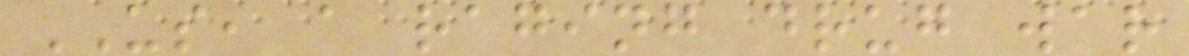US, a raging drug war
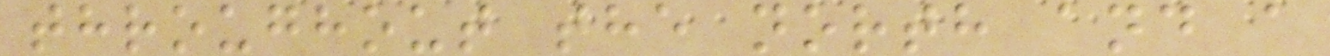throughout the north and a
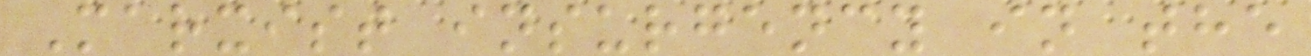Marxist insurgency in the
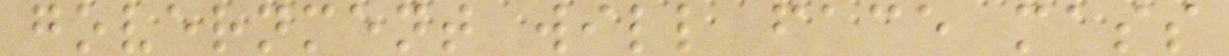government will face mass
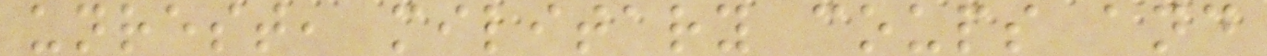unrest, military coups and
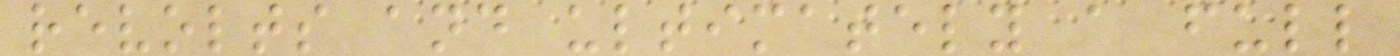revolts and ultimately a full
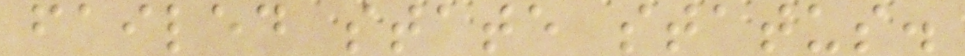failed state status.
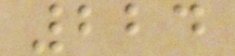224
